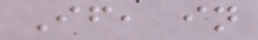If, in
